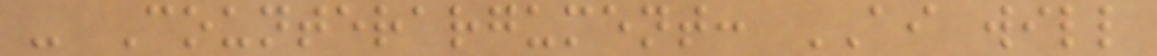- Counterargument: AI will
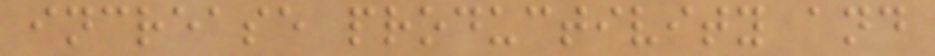increase productivity and
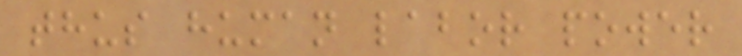thus human labor power
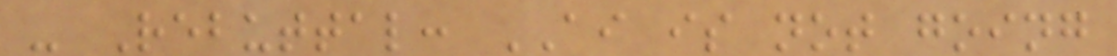- Rebuttal: AI is not going
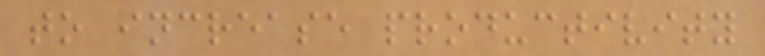to increase productivity
